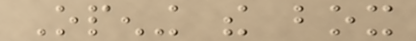Opening the box
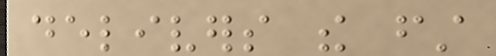delivers the first
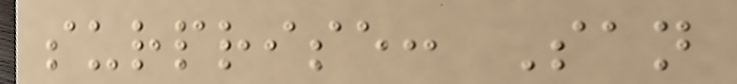surprise: San
